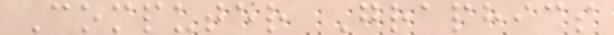Computer Graphics
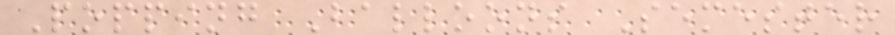Popping Balloons Semester
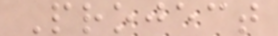Project
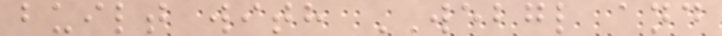built with WEBGL and
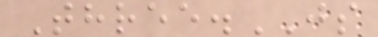Three.JS
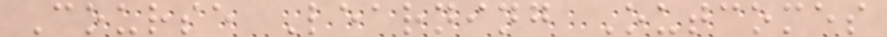Course Learning Outcomes
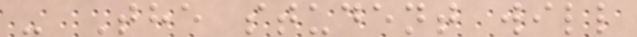- The student will
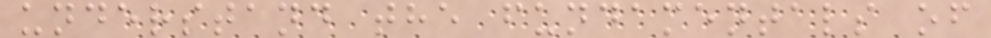understand the fundamentals of
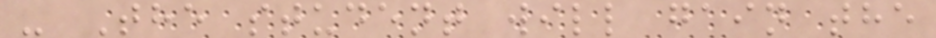- The student will gain the
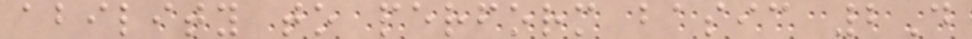ability to perform basic 2D
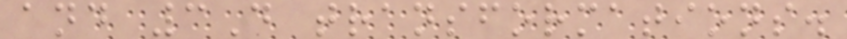and 3D transformations.
